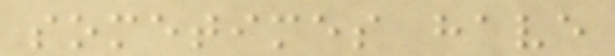sometimes have
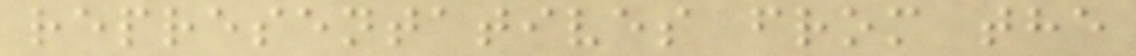representatives from the
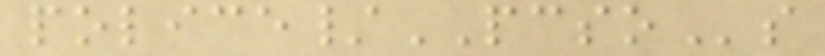police/PCSOs
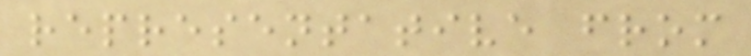representative from
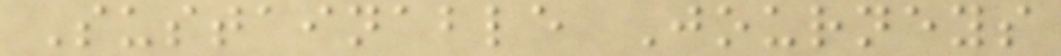Sustainable Journeys
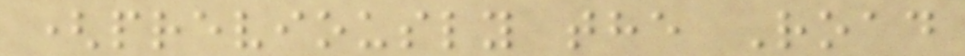(previously the Road
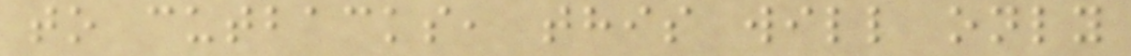to cutbacks, this will only
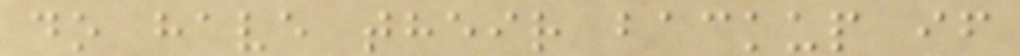do have their backup if
